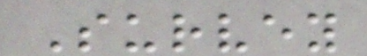Survey
